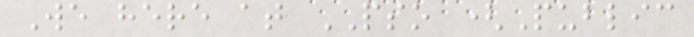We here at PSO (Public
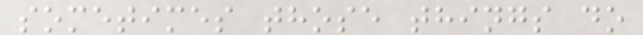sometimes those things do
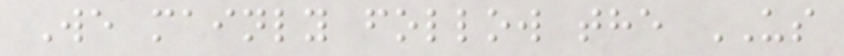We mainly follow the US
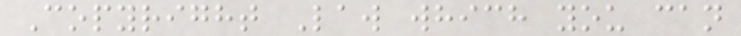Copyright Law which you can
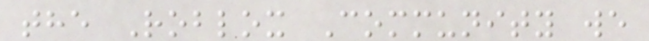the Roblox Community we
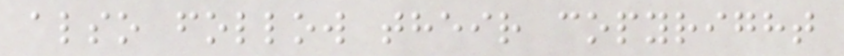also follow their copyright
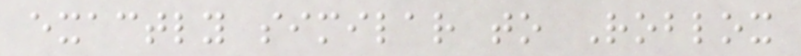exactly similar to Roblox
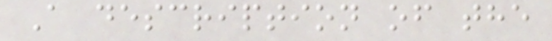A description of the
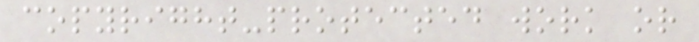copyright-protected work or
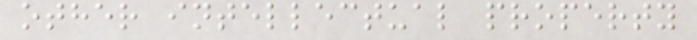other intellectual property
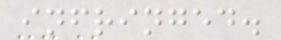infringed.
